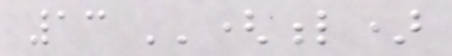13 ''(l)
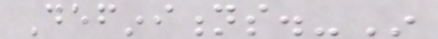Definitions.-In
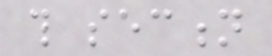this section
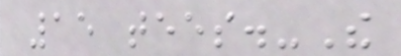15 tees.-The
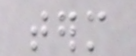term
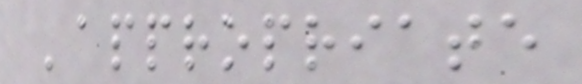'appropriate
